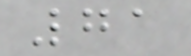71
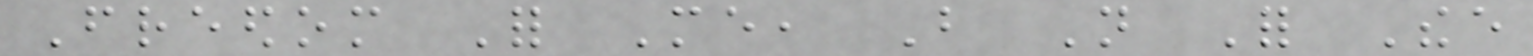Freedom For Me, But Not For Thee
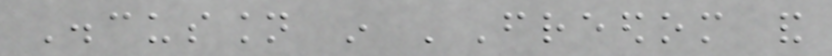Discussion in 'Freedom and
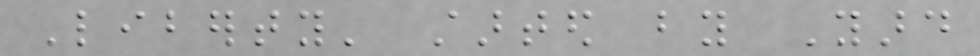Liberty' started by Yard
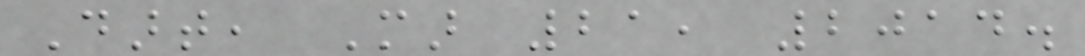Dart, Mar 21, 2014.
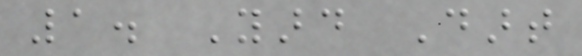1. Yard Dart
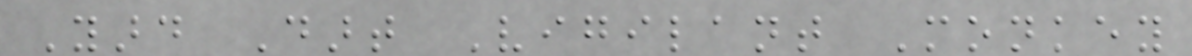Yard Dart Vigilant Monkey
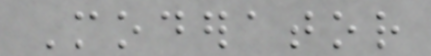Moderator
